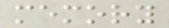memory
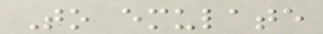To emulate
